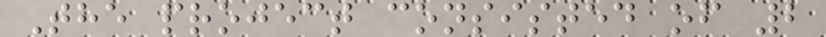The project consisted of 2
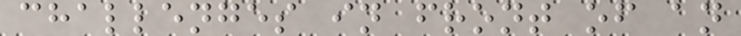challenges in front of an
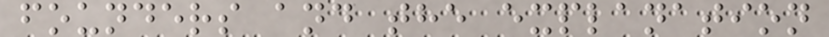founders and the explanation
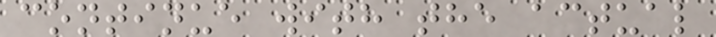continue with the actual
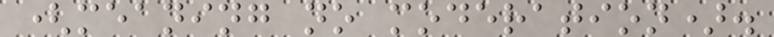(meaning no moderation).
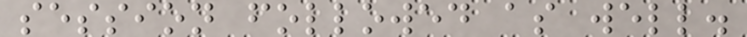session followed as well.
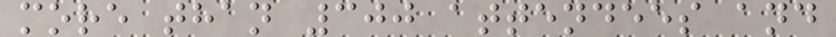more than 300 attendees and
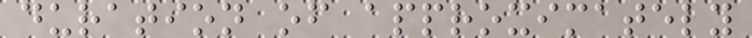duration of approximately
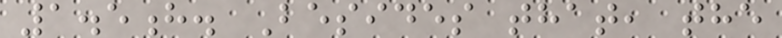1.5h. Besides that, the
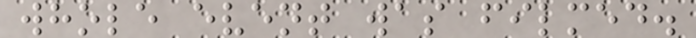whole event was filmed.
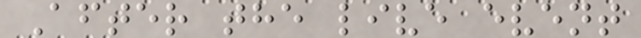After the live event
